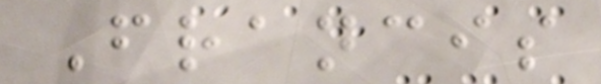Francis
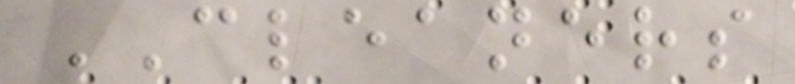CLEANERS
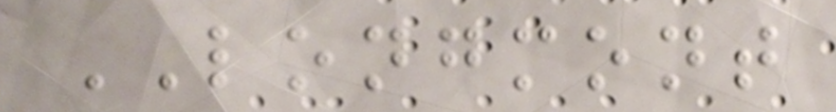LONGMONT
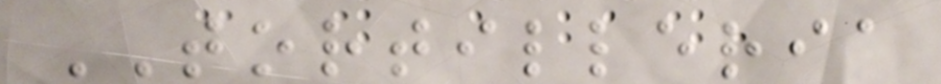TORTILLERIA
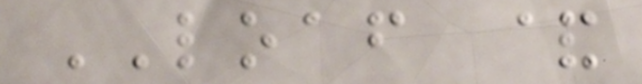LOAF &
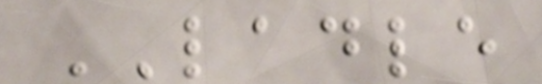LADLE
